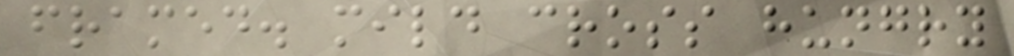framed. mild cross hungry
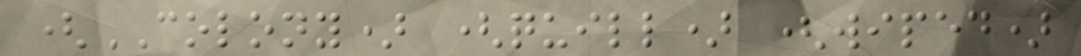(COLONY) (quill) (wiped)
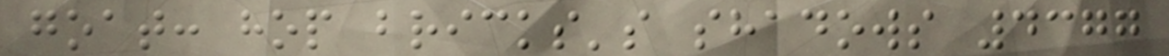goat: hop bricks's shadows 4377
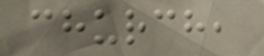church,
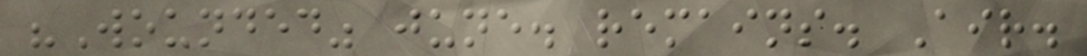"Wounded" june. remains. Air.
